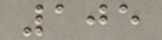105
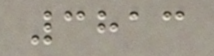3813
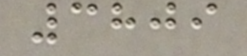3809
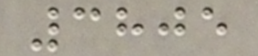3805
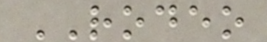RODEO
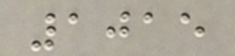1015
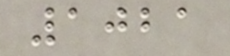1021
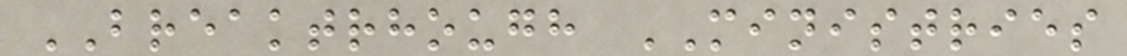BREAKTRHOUGH MINISTRIES
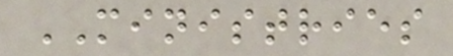MINISTRIES
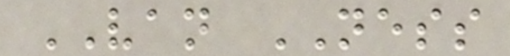VAN NESS
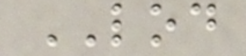LOD
